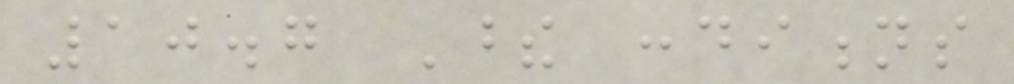10.7 These conditions
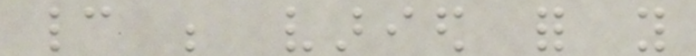cannot be varied for you
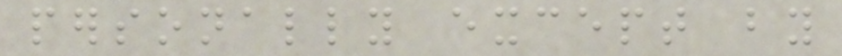personally except by
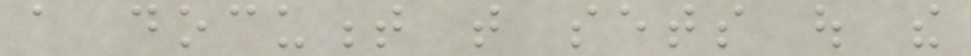a document that sets out the
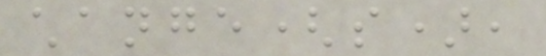change(s),
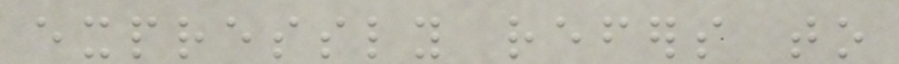expressly refers to
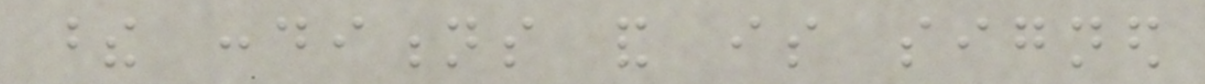these conditions and is signed
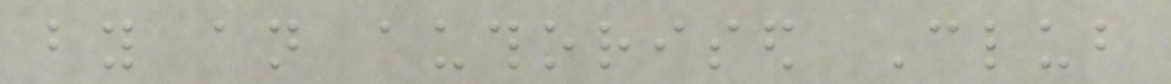by an authorised Club
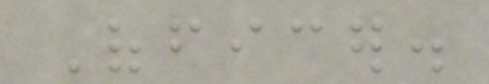Officer.
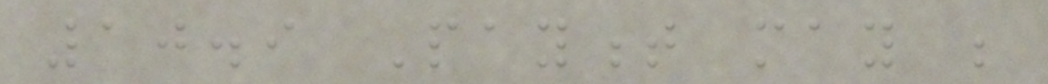10.9 Payment may be
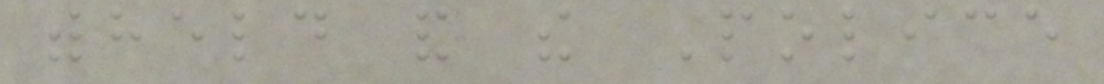withheld and the Police
